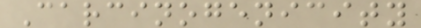Carcinogenicity
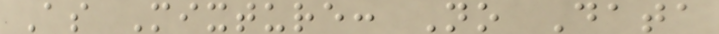As Mixture: No Data
